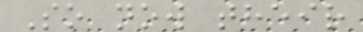So now their
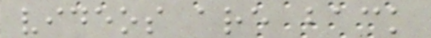videos are back
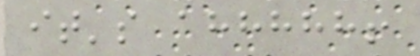it's ahhhhh!
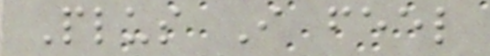Plus I feel
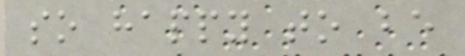so happy to be
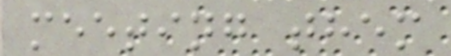meeting them
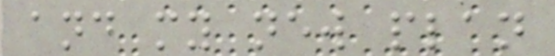and my new plan
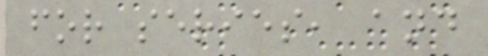for series, and
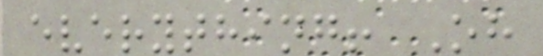everything! Oh
